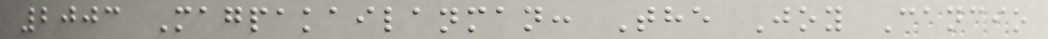2003 Magpakailanman: The Joy Cancio
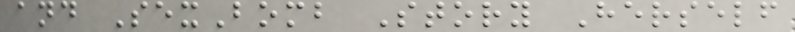and SexBomb Story Herself
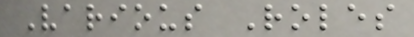Various Roles
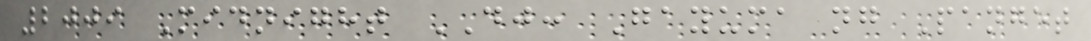2009 Midnight DJ: Gayuma ng Panget
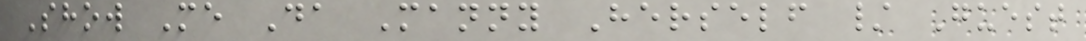Show Me Da Manny Herself / Guest
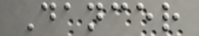Dancer
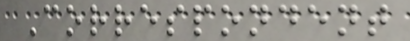Correspondent
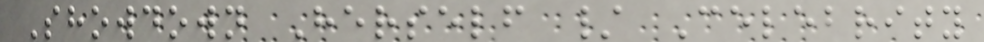Showdown Herself / Celebrity
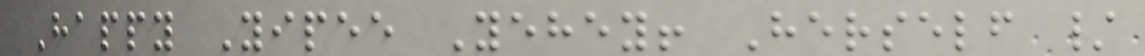Happy Yipee Yehey! Herself /
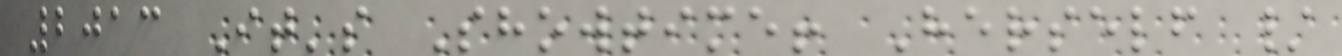2013 It's Showtime! Herself /
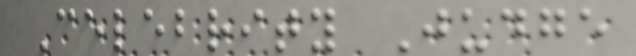Celebrity Judge
